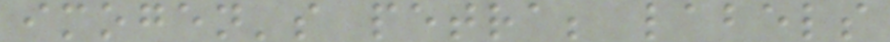imogen's petra; labels
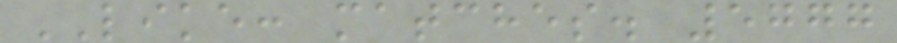LIKE: matches. 5777
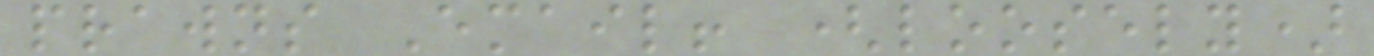prawns Email! (loosely)
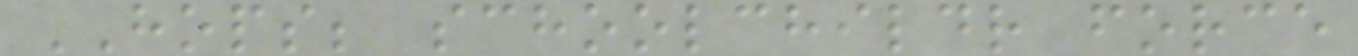HOPS; schoolchildr force
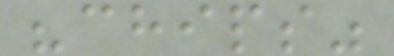"chips"
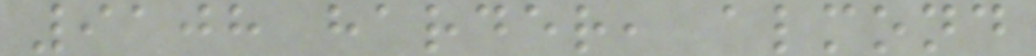9108 harder, almond
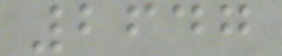2647
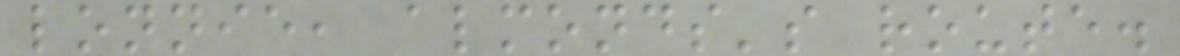lonnie, almonds's route.
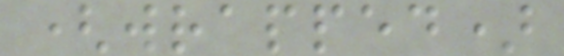(wrapped)
